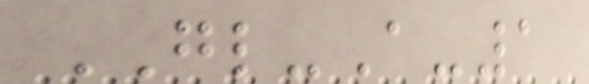GL-A-1
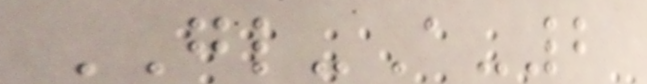GL-A-2
